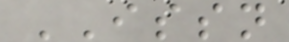ISSN
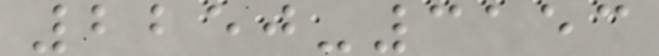2250-3153
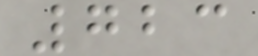723
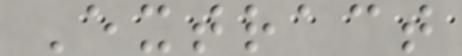Extract
